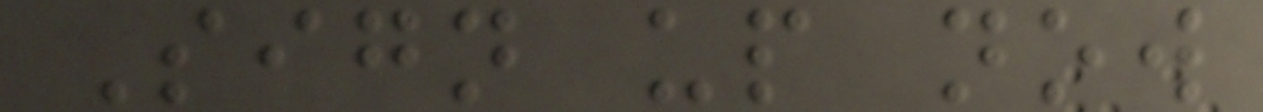Sign up now
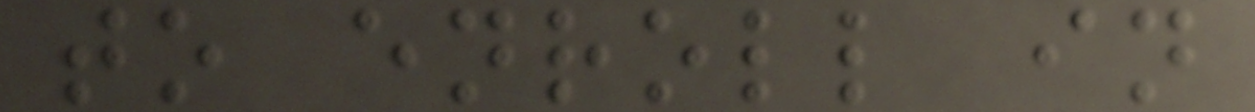to enroll in
